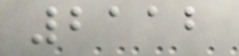2112
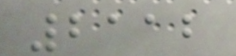2112
